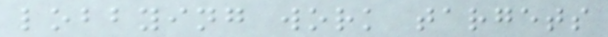lobbying work targets
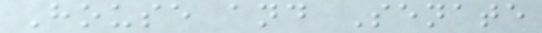House and Senate
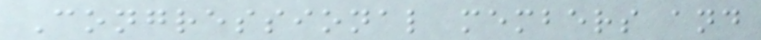Congressional members and
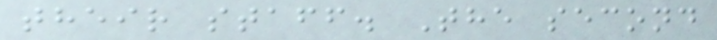their staff. The second
